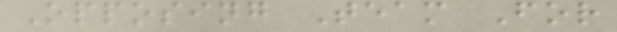Opposing Team For
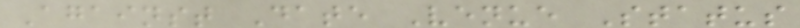Against Date Venue Status
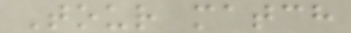Tour match
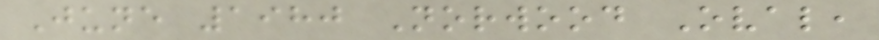June 1980 Norwood Oval,
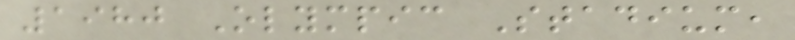1980 Olympic Stadium,
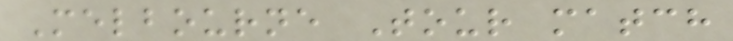Melbourne Tour match
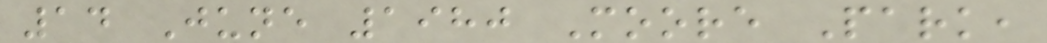14 June 1980 Moore Park,
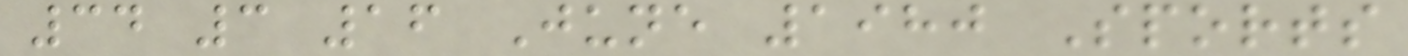34 3 16 June 1980 Sports
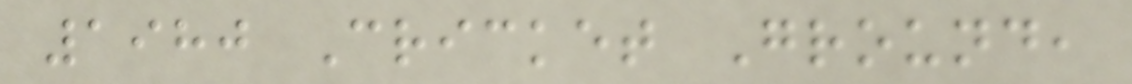1980 Cricket Ground,
